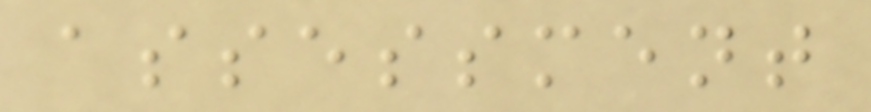assessment
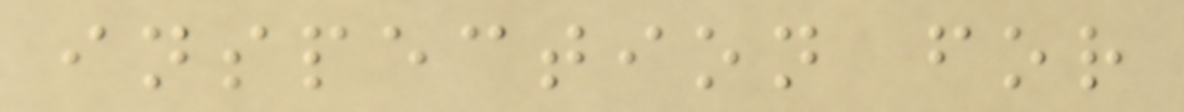inspection for
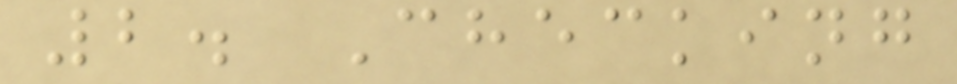2. Checking
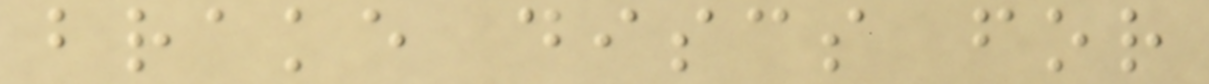brake discs for
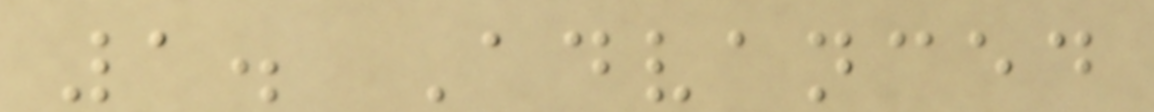1. Advanced
